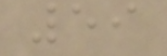59
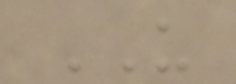US
